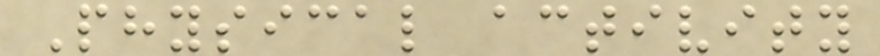Physical activity
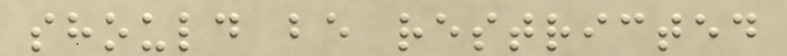should be restricted
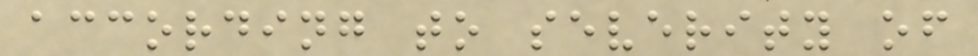according to severity of
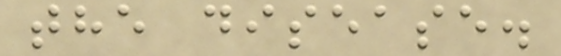the disease.
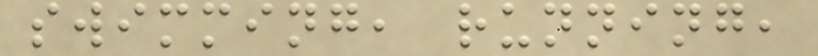swimming, running,
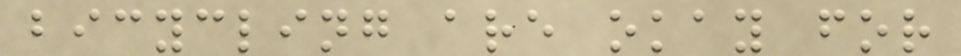bicycling are okay for
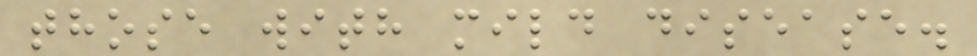those with mild disease.
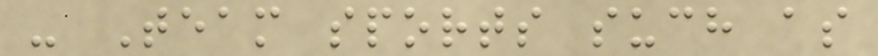- Team sports such as
